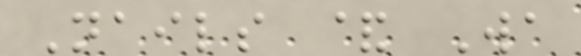Nails & Wa
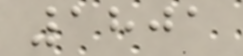1801
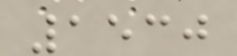1530
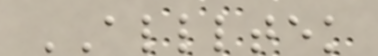ALLLTEK
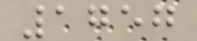1757
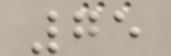75
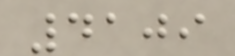4109
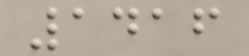1416
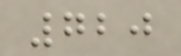720
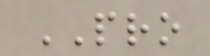PRO
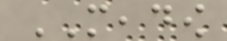MEADOW
